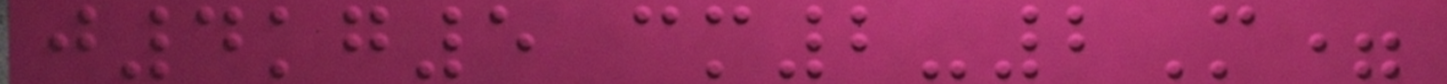j4kg5 cm2-2M=
